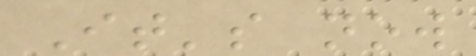It's now
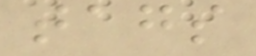tags
